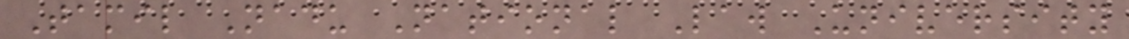Tamil Nadu National Law University
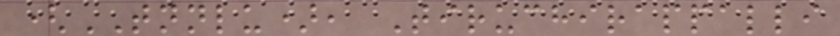(TNNLU), Tiruchirappalli
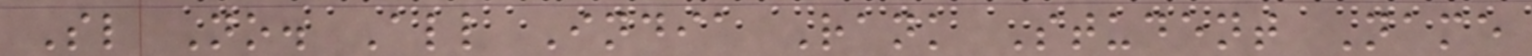Sl No. All India Rank Student Name
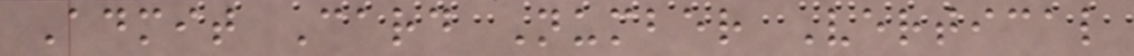Admit Card Number Vertical
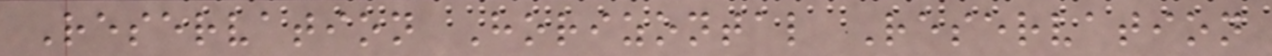Reservation Horizontal Reservation
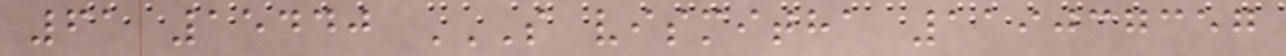61 15440 S VISMITHA 119037357
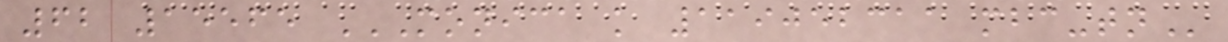62 15565 MONICA K 119052311 MBC-TN
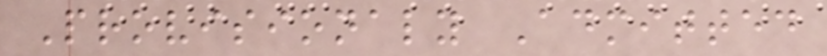Provisionaly Admitted
